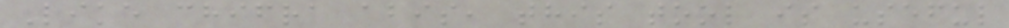Like chifra abis, this tool is useful
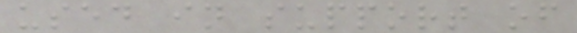used in support of
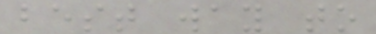best way to
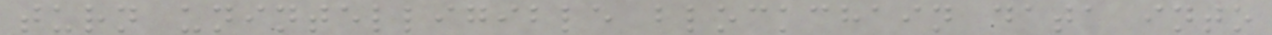turn unintelligible blockchain data into
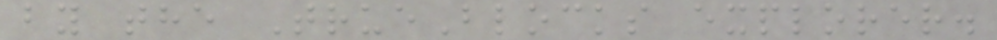by the TrueBlocks explorer.
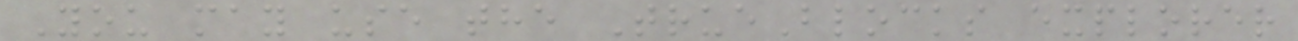You may use the TrueBlocks explorer
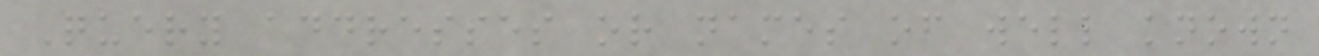Query addresses or names of well known
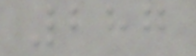287
